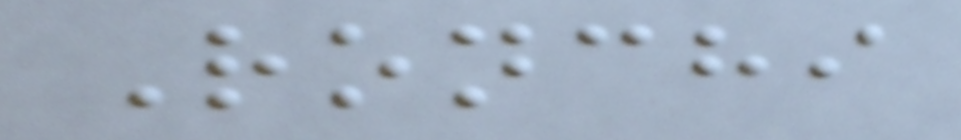Ronchi
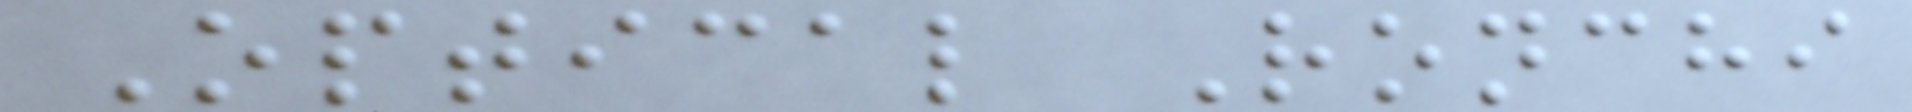Optical Ronchi
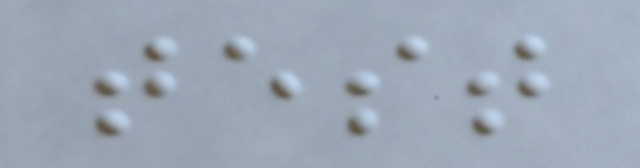test
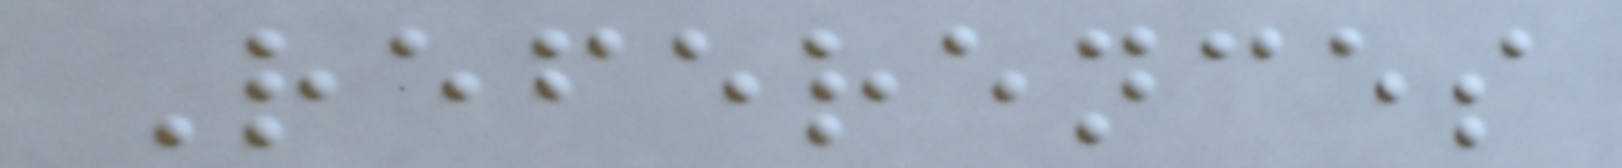References
